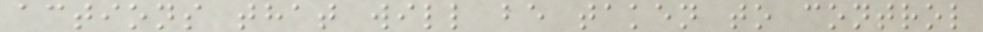actions that will be taken to control
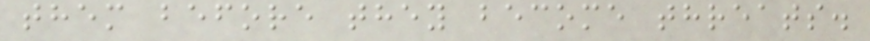them before they become threats.
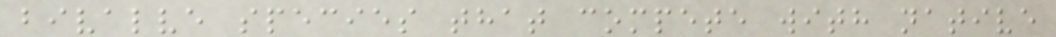bivalve species that compete with native
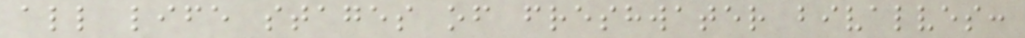all life stages of freshwater bivalves:
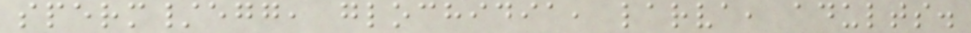sperm/egg, glochidia, larva, adults.
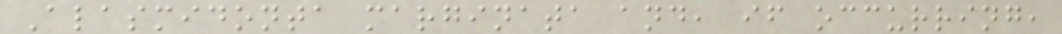Alasmidonta marginata and, if occurring,
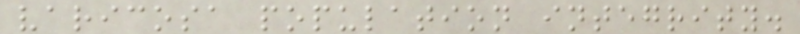varicosa population integrity.
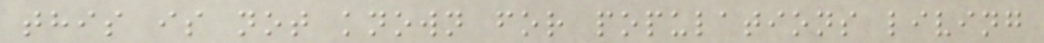this is not known for populations living
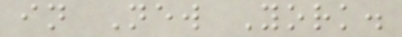in New York.
